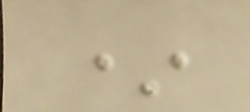*
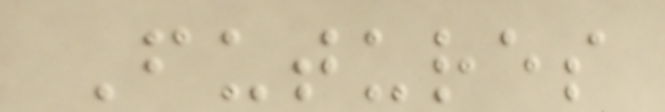Futures
